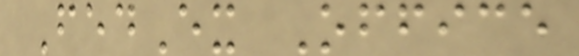FedEx Office
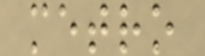metro
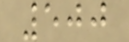500
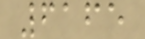6165
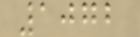1072
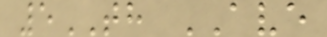5TH AVE
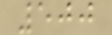500
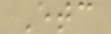Etc
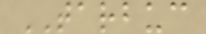TARBUC
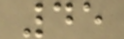45
